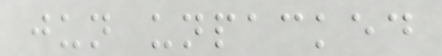jun unpacked
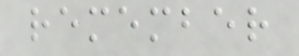remember
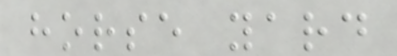horse yard
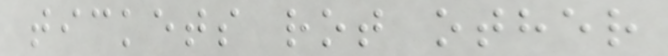tickets rot other
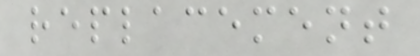replacement
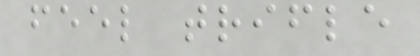feel trifle
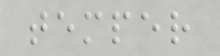temper
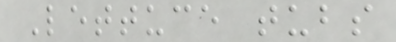Lettuce tubs
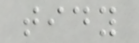tidy
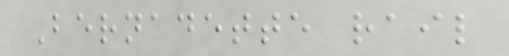Bernadette rail
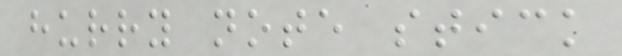hurry note stick
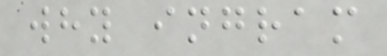why ingram
